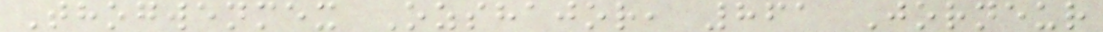Thogwenmex Ozshajor, 861 Jorneur
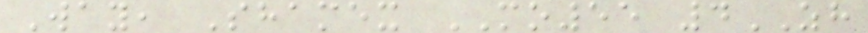Way, Shamex MO55 4ZH
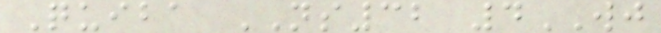Quiba NS32 4WJ
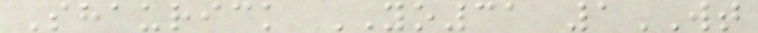Shaurick YO31 1WT
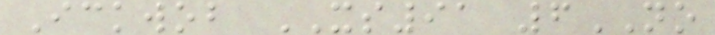Ickwob XS91 6NO
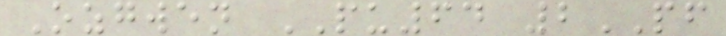Ozgwen PU64 2PF
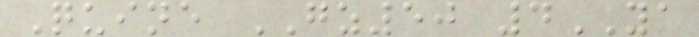Quine GZ50 4YA
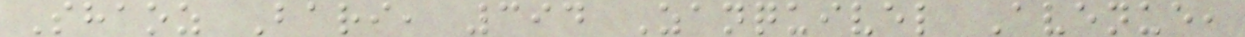Shaoz Bari, 394 Zanquivel Avenue,
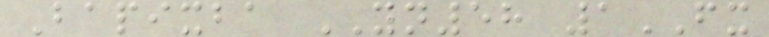Bapixba YN58 1FX
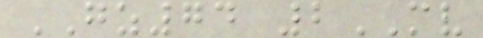GZ74 2MV
